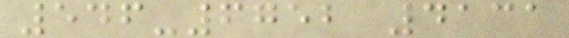546-6752 4131
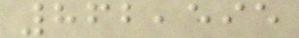862,595
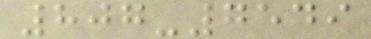807-7549
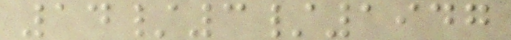14/3/1947
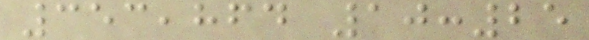353,864 10:25
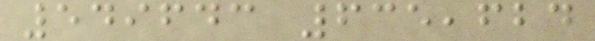549643 635,624
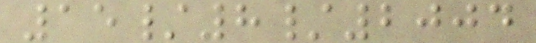15/8/2004
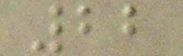22
